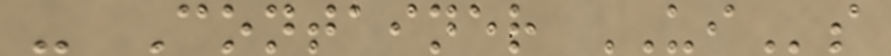- Container UIs
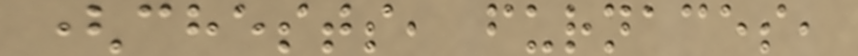(chests, furnaces,
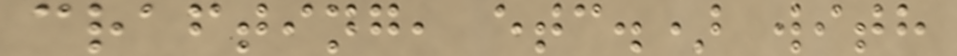crafting, etc.) with
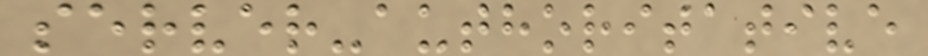server-authoritative
